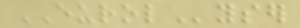EUROLyser
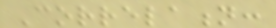Correlation:
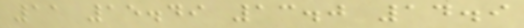11 15.49 13.0 14.9
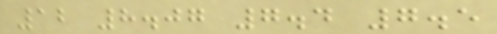12 8.07 7.4 7.5
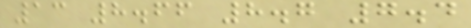13 8.66 8.7 7.4
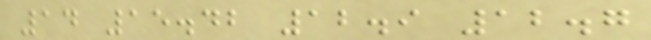14 15.42 12.9 12.7
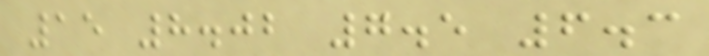15 8.02 7.5 6.3
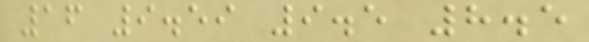16 9.59 9.5 8.5
